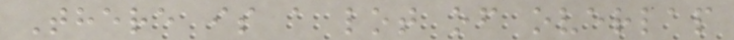There is a lot of overlap
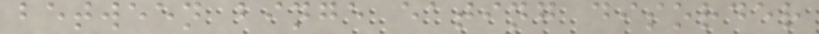between binge eating disorder
